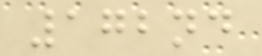172nd
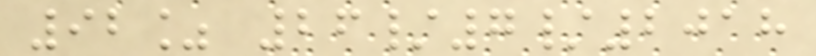92% 26/7/2018
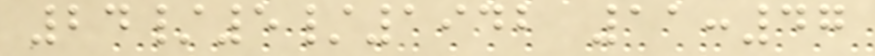24/5/1942 11:47
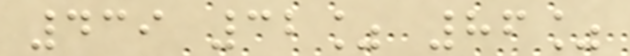439 32% 86%
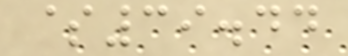$39.44
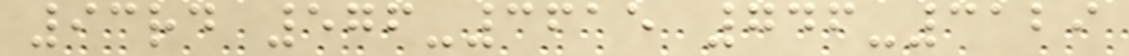93rd 576-3615 746-3129
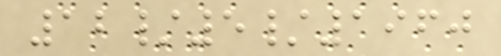12/5/1960
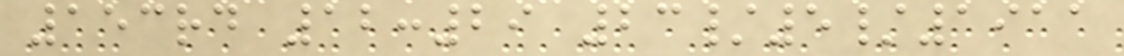153rd 12:29 23/5/1911
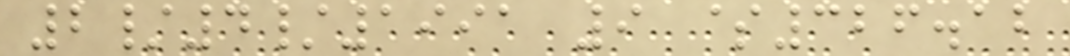2/4/1991 9 $326.12
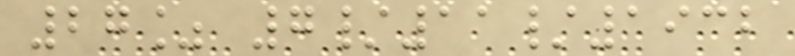27% 7/11/1932
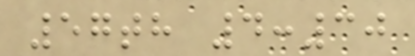57th 4:30
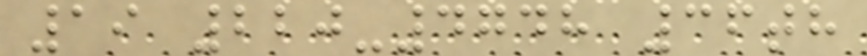19 220-4748 36th
